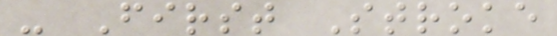- First Stroke
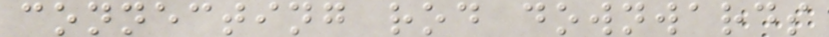connecting rod downwards
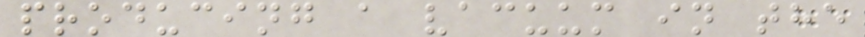producing a vacuum in the
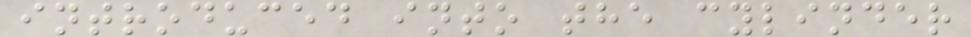introduced into the cylinder
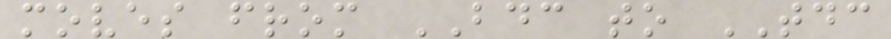moves from BDC to TDC
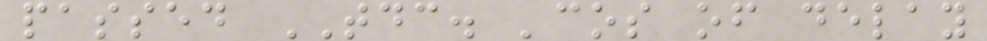passed TDC. 'cos of delay
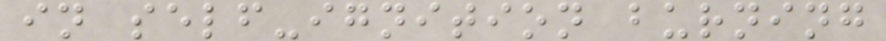in self-ignition burning
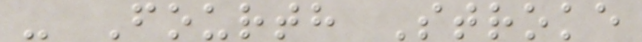- Fourth Stroke
